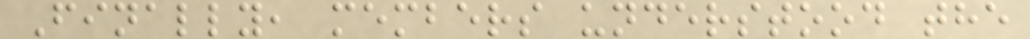Finally, members understood the
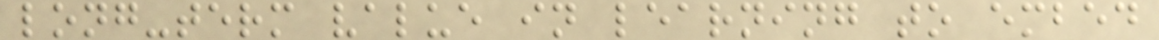long-term value in learning to embed
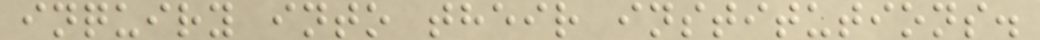inquiry into their institutions.
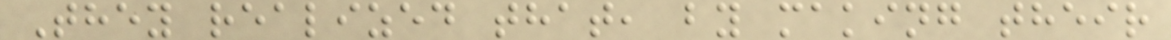They realized that, by making their
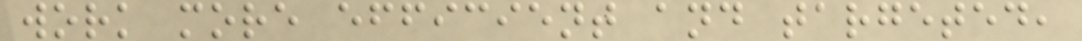work more efficient and targeted,
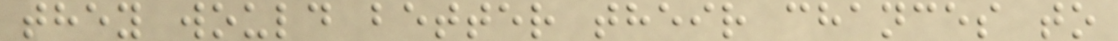they would better their chances to
